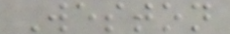Weston
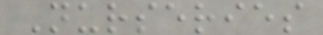Nurseries
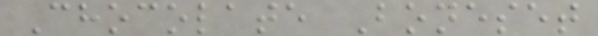Chocolate Boneset
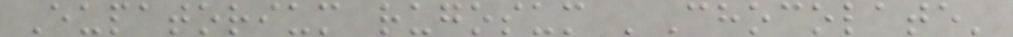Eupatorium rugosum 'Chocolate'
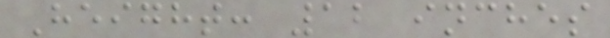Height: 12 inches
